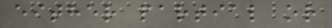either partial or
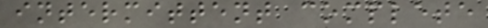intermittent complete
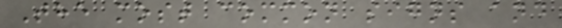The most common signs and
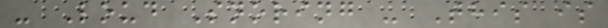- Loud Snoring - This is
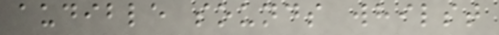audible sounds whilst
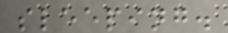sleeping.
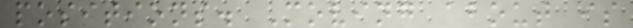positions. Moving about is
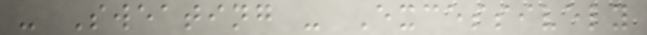- Sweating - Excessively
